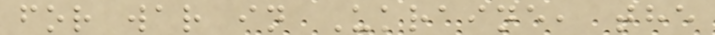for war in Ukraine, the
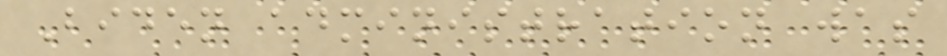Biden administration was
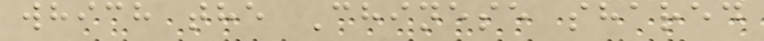which the Chinese shared
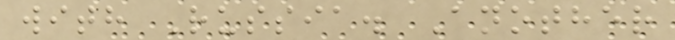with Russia. Another
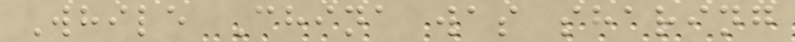While China was sharing
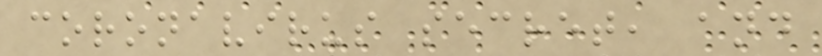coronavirus secret, and
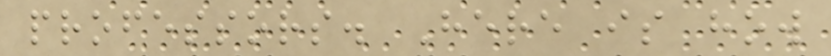professors. Here is how
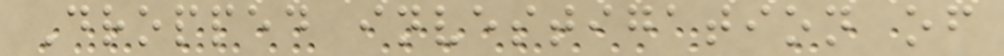Dropped investigation of
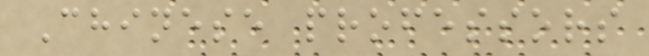Chinese professors
